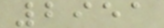2951
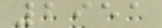2951
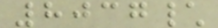8037\
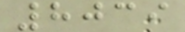8039
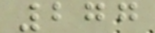277
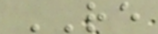RE
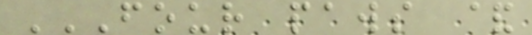FOUR PAWS &
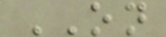ON
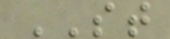ST
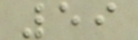59
